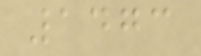1473
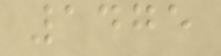1475
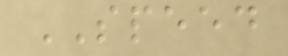SPEED
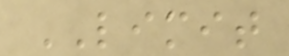LIMIT
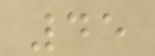45
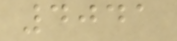4041
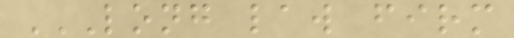LONG LAW FIRM
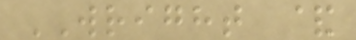WRIGHT &
